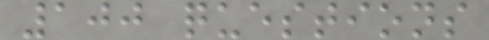100 questions
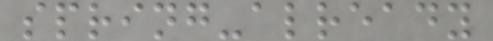spring-already
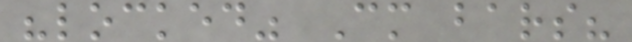"locked" Cm bars?
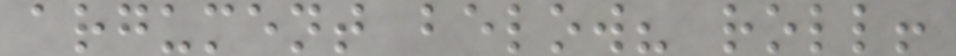argument below? roll!
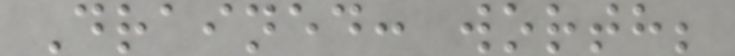Drained: worth;
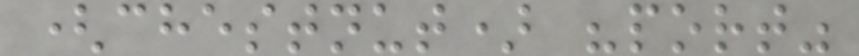(chestnut) "port"
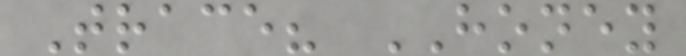Trace? HONEY
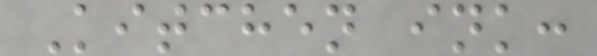Kitchen ink:
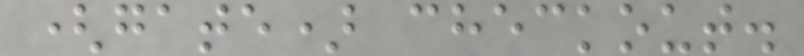(gate) checkout.
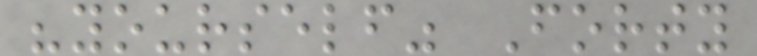"yourself" Forty
